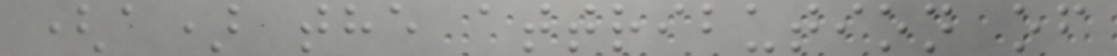(a) the attribution of
